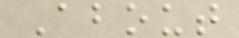About
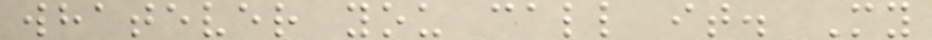whatever you call it. My
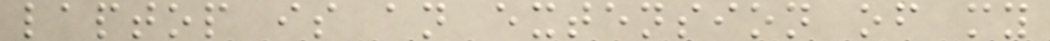laptop is an extension of my
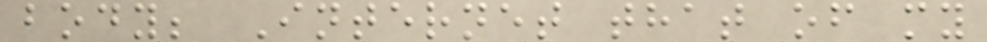body; Internet that of my
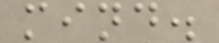mind.
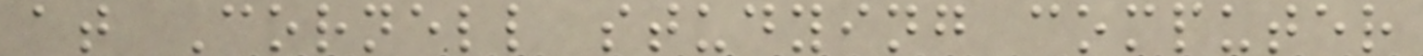at Cornell studying computer
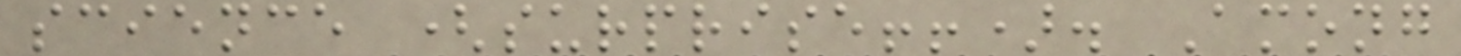science (surprise!!). Among
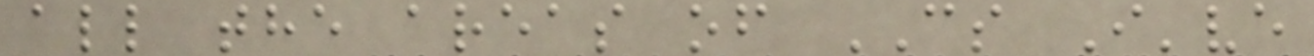all the areas of CS I've
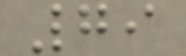79
